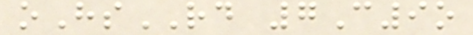oHsRD 7C9o
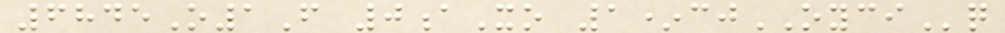6845O1F 0aXo 1*cjOYCIq
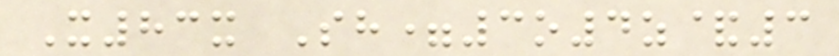X83x Sh=3o4z&3
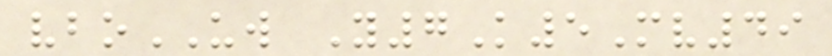vboUW Y7K5Mv49
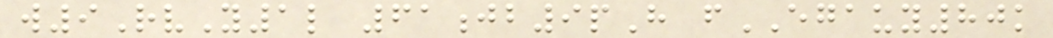w9RvY1l 61jb9pH fEGAUY80k
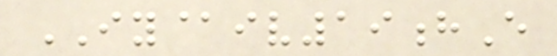IY@iv19hE
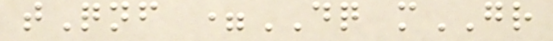tQnf =DQ mGR
